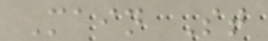Main St
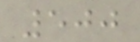500
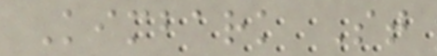Kimbark St
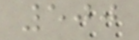500
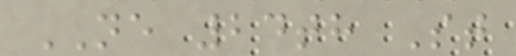NE 24th St
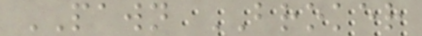PAWN BROKER
